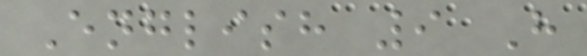English 9 H
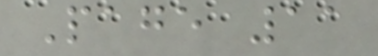Page 11
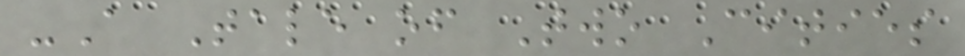-A Tale of Two Cities
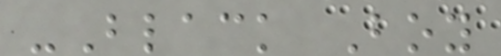-Black Boy
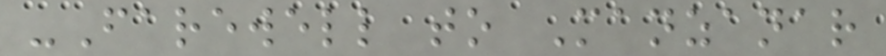-Farewell to Manzanar
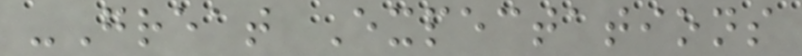-Great Expectations
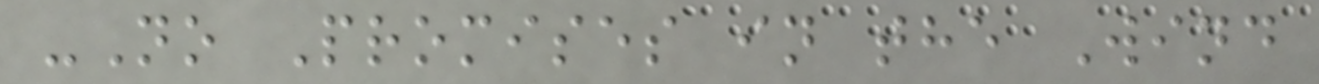-No Promises in the Wind
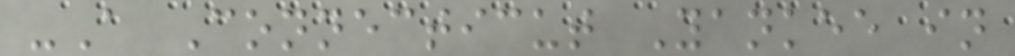-A Connecticut Yankee in
